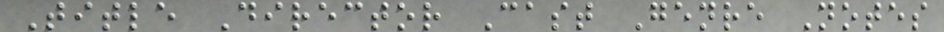Title Director Cast Genre Notes
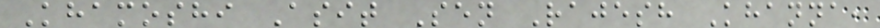Khamoshi Asit Sen Rajesh Khanna,
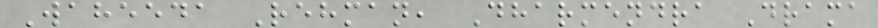Waheeda Rehman, Dharmendra Drama
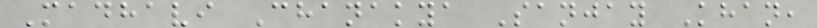Madhavi Chanakya Sanjay Khan,
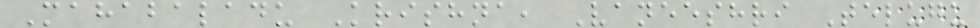Mahabaladu Krishna, Vaneeshri Telugu
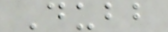Dubb
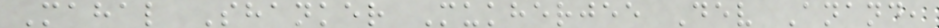Mahal Shanker Mukherjee Dev Anand,
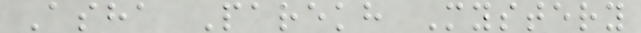Asha Parekh Mystery
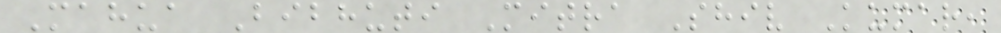Mahua Bibhuti Mitra Shiv Kumar,
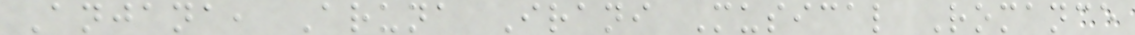Anjana, Aruna Irani Musical Romance
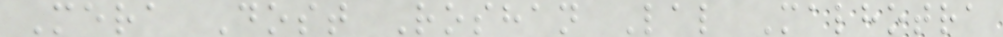Mera Dost Roshan Lal Malhotra
